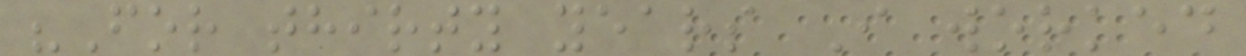"For thirty years I worked
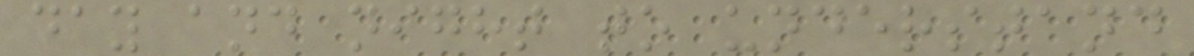day and night to understand
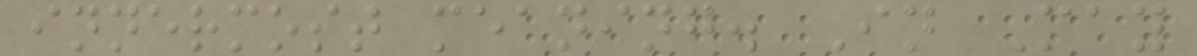innermost meaning. In May
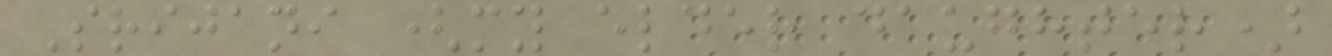Srijani (my elder daughter)
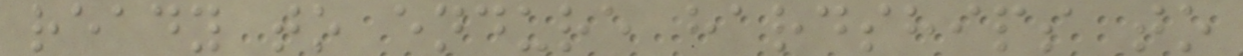ready to endure hardships to
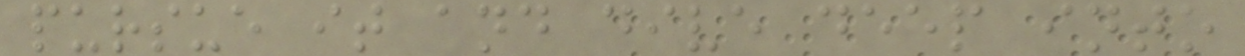pursue it and dive deep into
